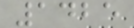1425
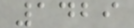1429
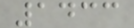1433
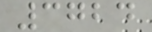3724
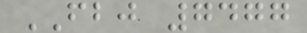FBJ 7477
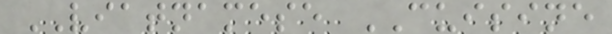VIATNAMESE CUISINE
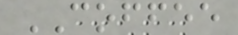COFFEE
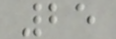25
